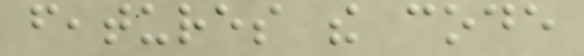features the code
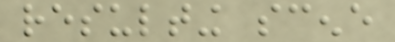resulting scene
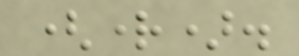(right).
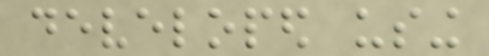developed using
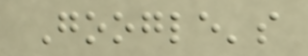Google's
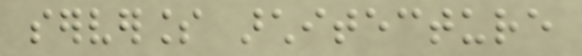serverless architecture
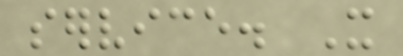service. It
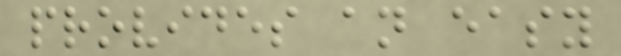provides an easy
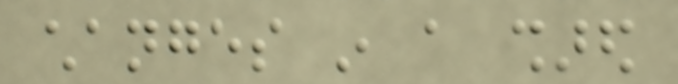changes in a shared
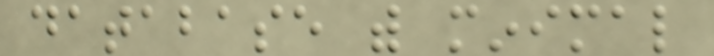database with minimal
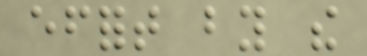effort by the
